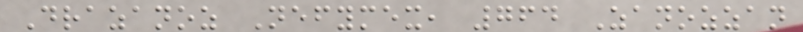Drazanoz Nefymex, 764 Zanozzan
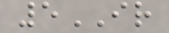5IR
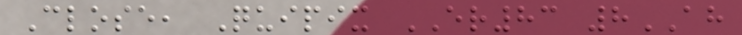Close, Quipix ER83 8AH
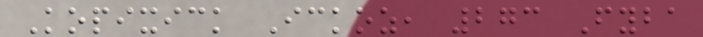Kopixick Ickoz, 273 Fyba
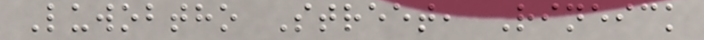Luwobtho Street, Rineick
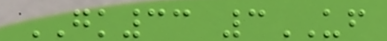GK33 3UF
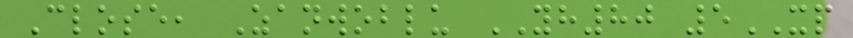Close, Zanwoblu YH80 5XP
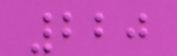220
